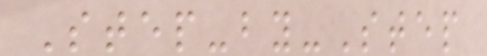Step-by-Step
